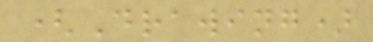(Drawing)
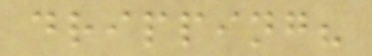dripping?
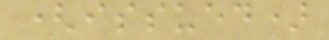(issued)
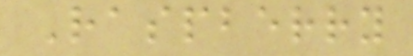Raspberry
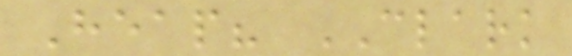Heap? CLARK
